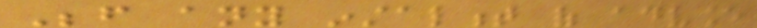Before any instalment of advance
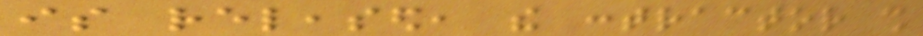is released, the contractor shall
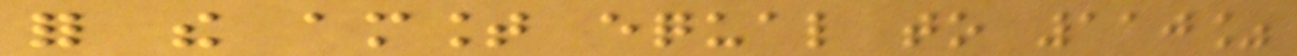for the amount equal to 110%
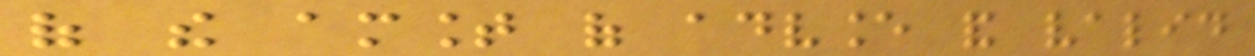of the amount of advance and valid
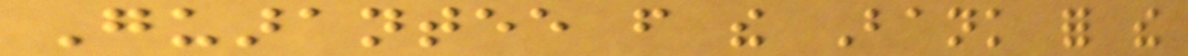Guarantee from the Bank for the
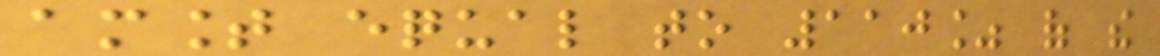amount equal to 110% of the
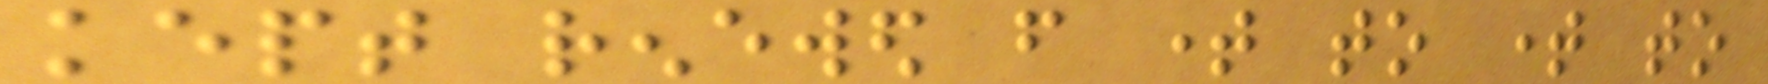kept renewed from time to time to
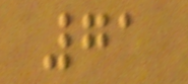71
